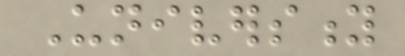University
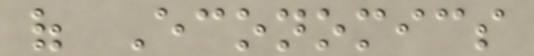of Economics
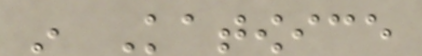in Katowice
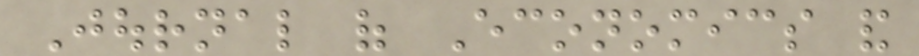Journal of Economics and
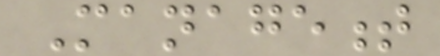Management
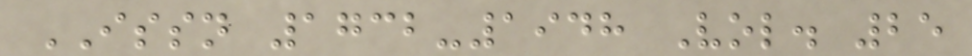ISSN 1732-1948 Vol. 25
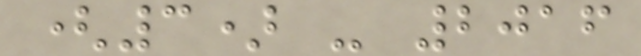(3) - 2016
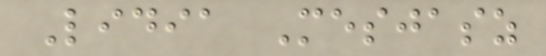Lidia Mesjasz
